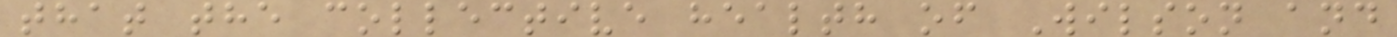that the collective health of Wilson and
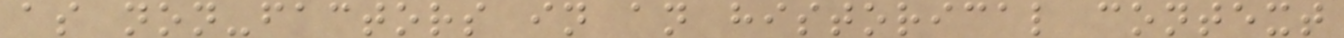as non-factors in an historical context
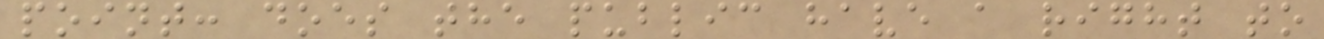point: does the public have a right to
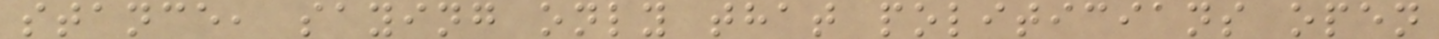stance, saying only that politicians open
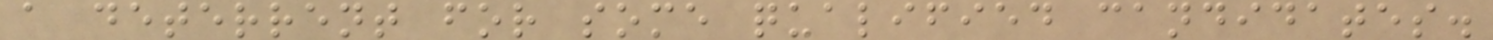a deterrent for some qualified candidates.
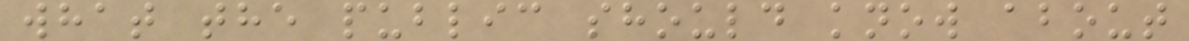what the public should know about
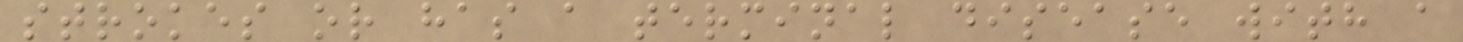strokes or has a terminal disease with a
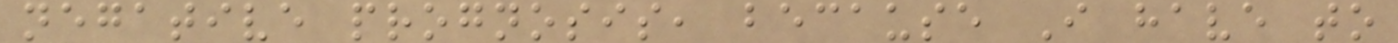negative prognosis, because I have to
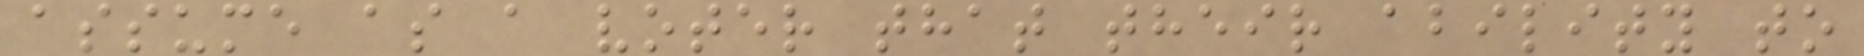assume as a voter that their ability to
